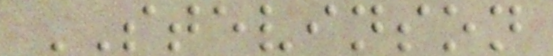STEVINSON
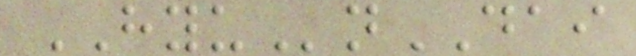HYUnDAI
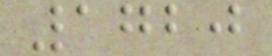1720
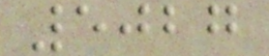5027
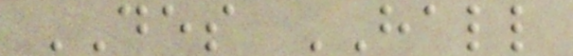DES HALL
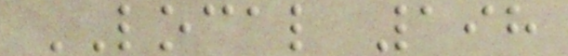LOCAL 198
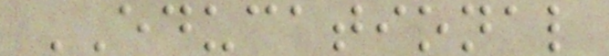EDUCATIONAL
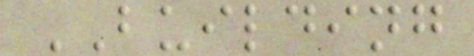BUILDING
